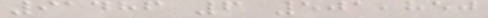91486 6 501,850
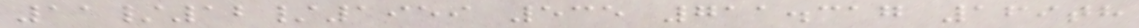11/12/1959 535 711.317 169th
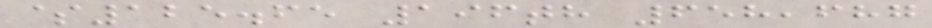$125.65 196th 658,687
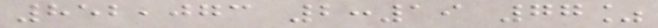852,073 2:19 77%
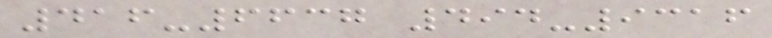416-6637 494-9316
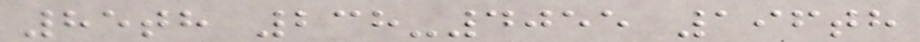85th 238-4055 196th
